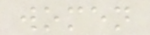women
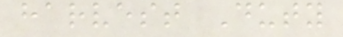harvest Duty
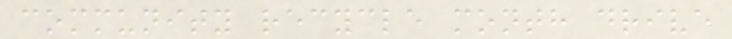community recycle month drive
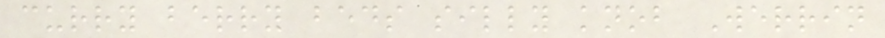curry berry beds silly knob Werrin
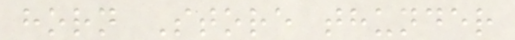horn Store thunder
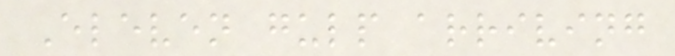Eleven gulp arriving
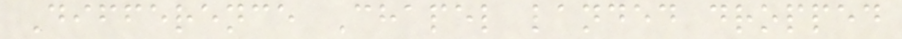Difference Chapel landed dropped
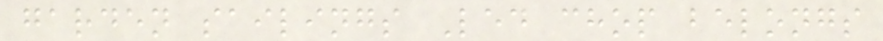garden sailings Led chop belongs
